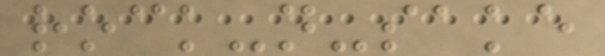rock-n-sake
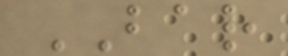BAR
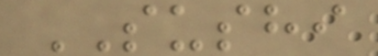SUSHI
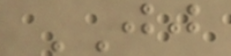JJ
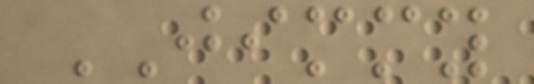JIMMY
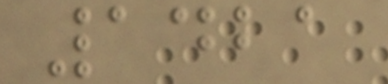1421
